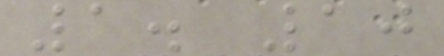1. 10
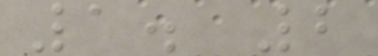1. 2
